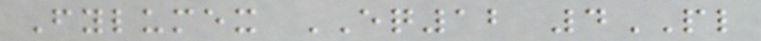Fylumex EQ12 4PL
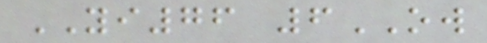YI76 6OW
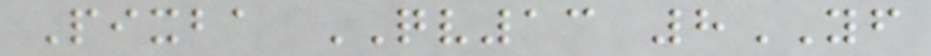Pixba QV13 8YF
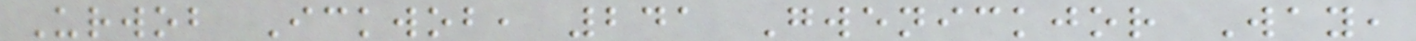Urwob Ickwob, 241 Gwenickjor Way,
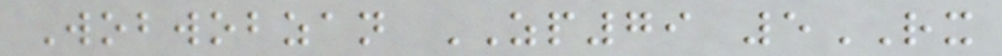Wobwobzan ZP79 5RX
